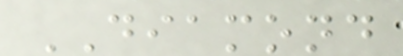DIAMOND
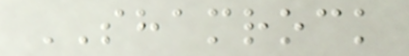SHAMROCK
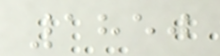1850
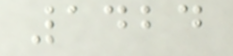1424
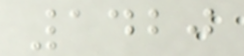1420
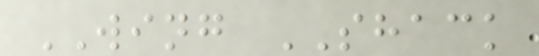WING SHACK
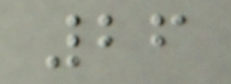26
